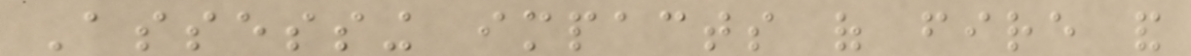Assessing impacts of fire and
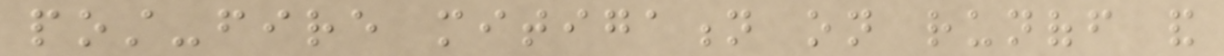post-fire mitigation on runoff and
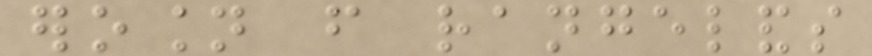erosion from rangelands
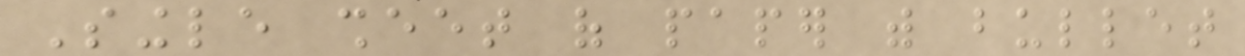Single sheet of paper with bullet
